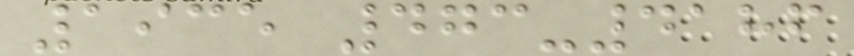1935 473-4186
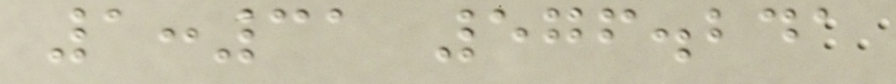1:31 576.241
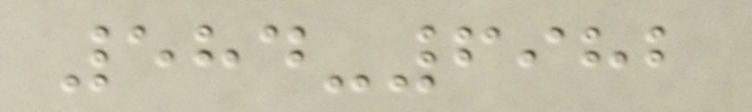584-6982
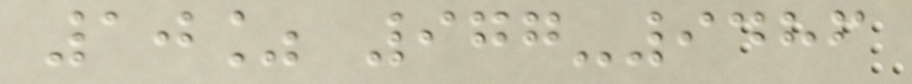10% 977-9486
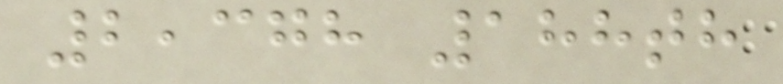2,378 188th
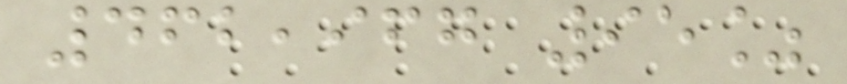462,967 95%
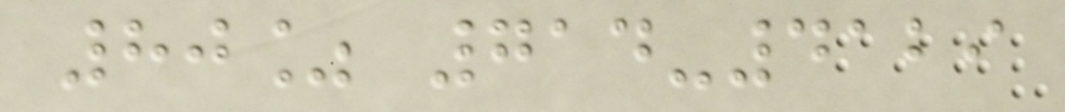80% 714-4129
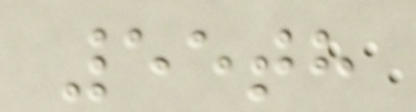55th
